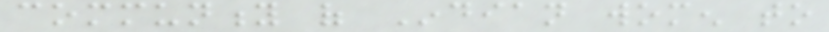community of Indian women to
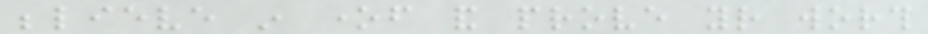believe in oneself and prove your worth
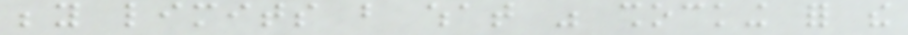beyond limits but what was shocking for the
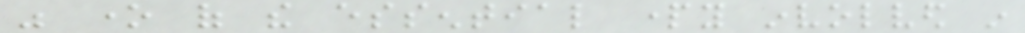was one of the essential party involved in
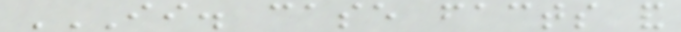II. CASE FACTS AND
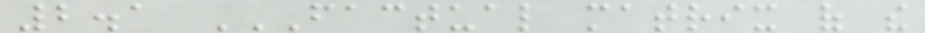2.1 FACTUAL MATRIX OF THE
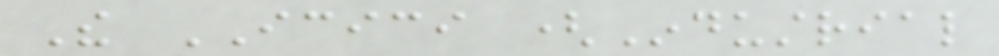The ICICI (Industrial
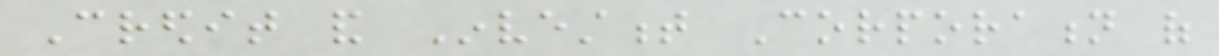Credit and Investment Corporation of
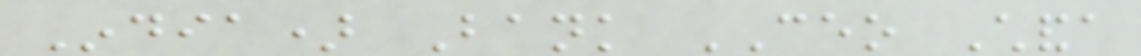India) Bank CEO Chanda
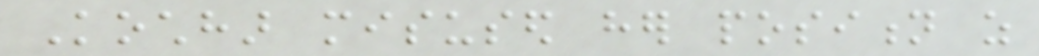Kochhar misused her position as
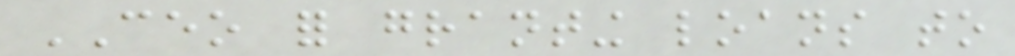CEO for granting loans to
